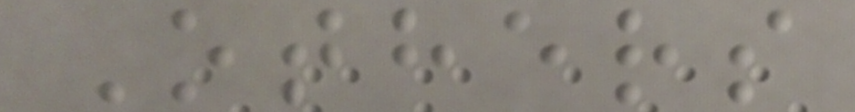Others
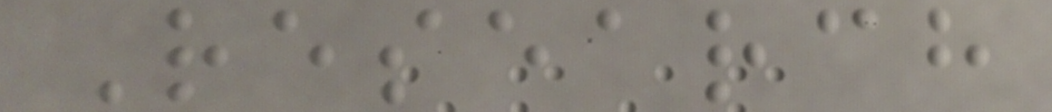Research
